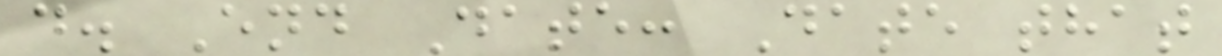d. End Date: Date that
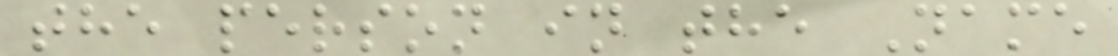the person in the Name
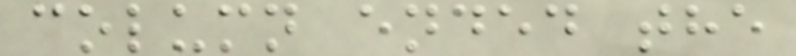column ended the
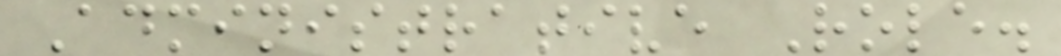Administrative Role.
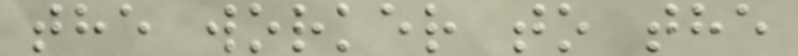the worker to the
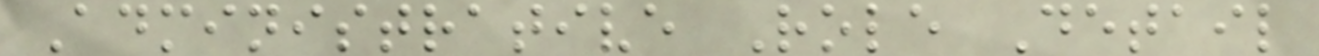Administrative Role Detail
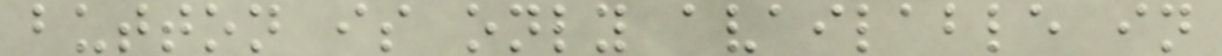button is only available in
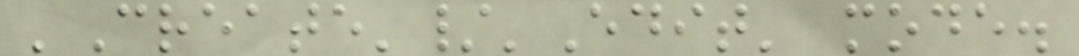'Create'/'Edit' mode.
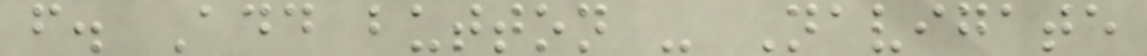f. Add button - Navigate
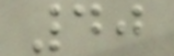40
